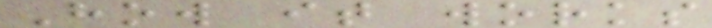How it works
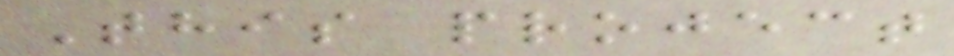This project
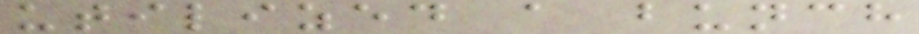utilized a bunch
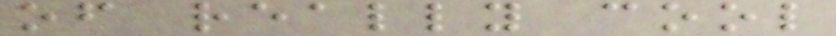of really cool
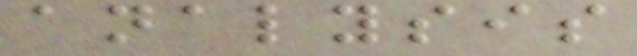analysis
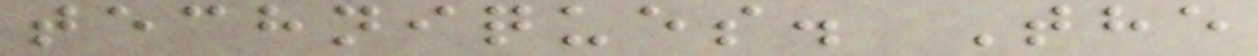techniques. The
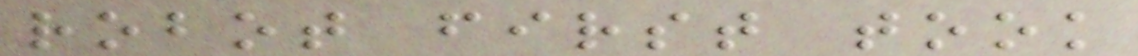robot first took
